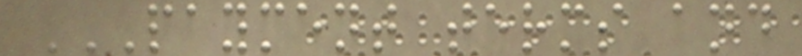PAYMENT TERMS AND
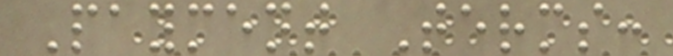Payment Terms:
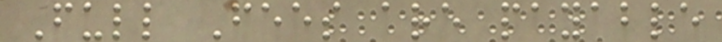Full Fees are payable
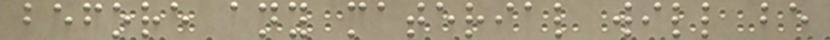before any material will be
